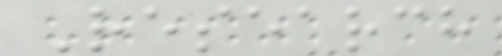Research
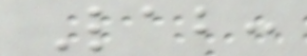Lab:
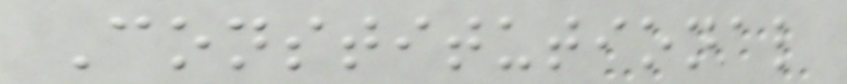Constitutional
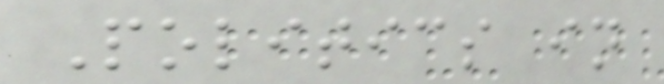Politics in
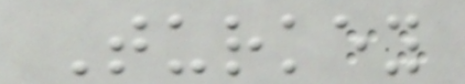Turkey
